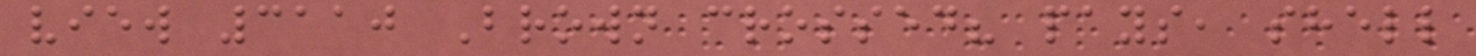view 3110 Brown crossed? pays, shell
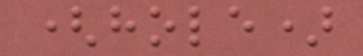(hole)
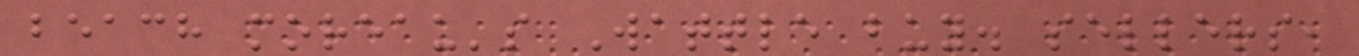beach moreau's Wattle buy. sellers,
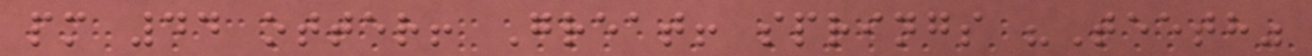pm 44 otter! Great! springs "Teeth"
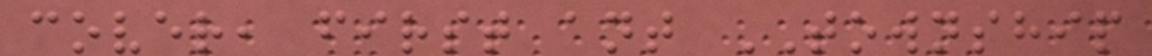cover, first ant TOWNSHIP
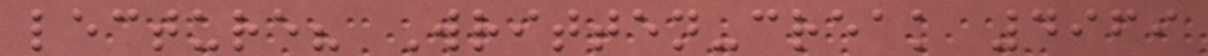lecture? Written-creak 4969
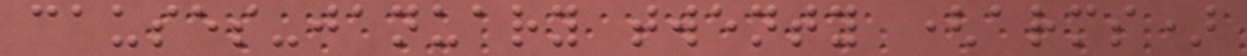causes-january twenty (arms)
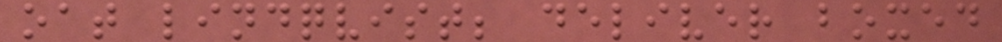oat lindqvist; deliver boxed
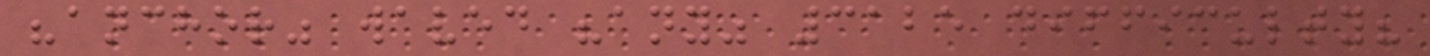"anchor" waved "any" 3125 difficulty?
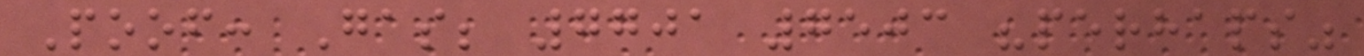Poof: Gas; 7701 7503 "perhaps"
